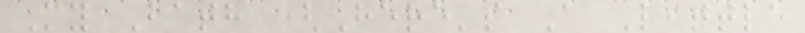My Bath (Here's A Little
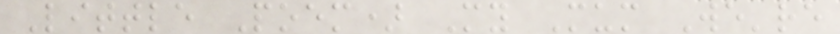Little Poem) My Mum We're
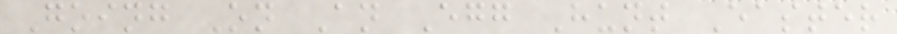Going On An Egg Hunt Easter
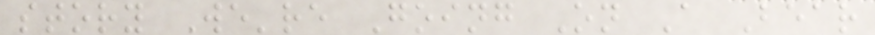story We're Going On A Bear
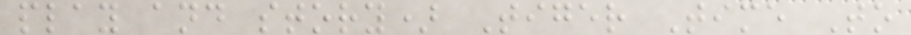play and story) Tiger Time To
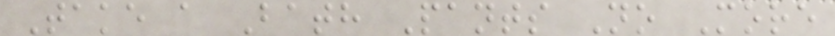Take a Bath Pants No More
